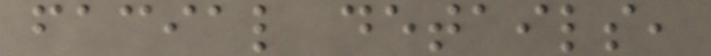facial details,
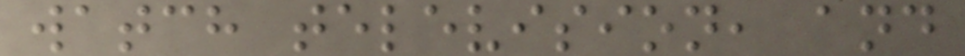watch television, and
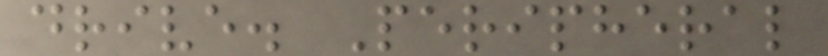drive. Peripheral
